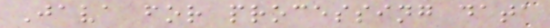Java for processing data
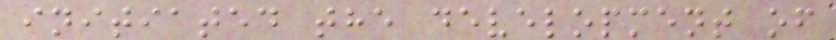initiated the development of
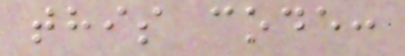this code:
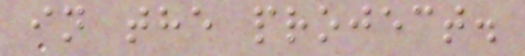in the project.
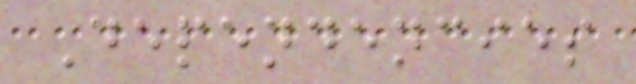Dependencies
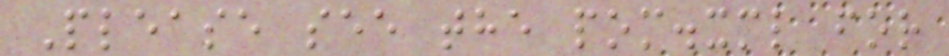Please see the pom.xml for
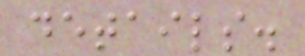details.
